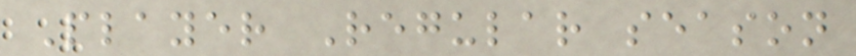Player Regular season
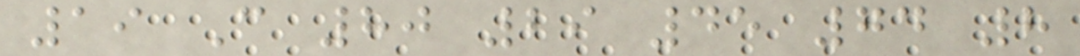19 C 80 29 45 74 8
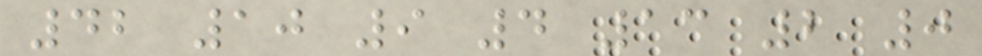42 10 9 4 13 2 0
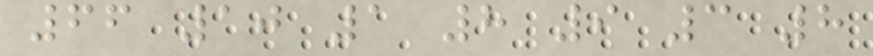66 10 1 8 9 3 8
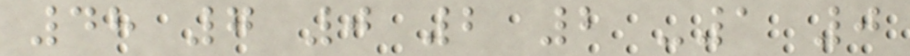48 7 0 2 2 -1 0
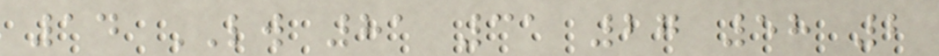14 LW 81 31 27 58 2
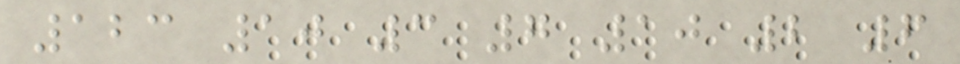123 10 3 7 10 2 6
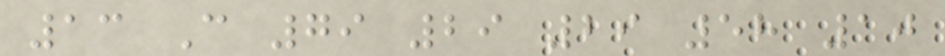13 C 79 29 29 58 10
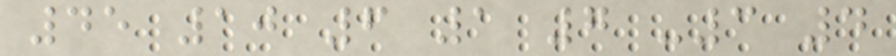45 10 6 1 7 -3 4
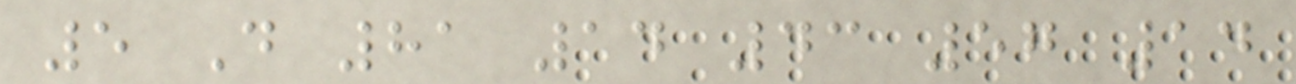5 D 81 14 43 57 14
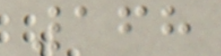168
